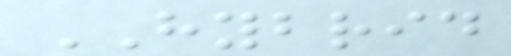HYBRID
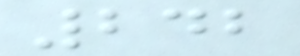242
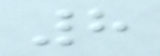8
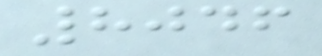8046
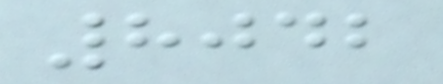8042
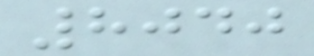8040
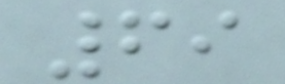69
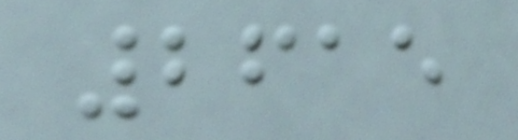2615
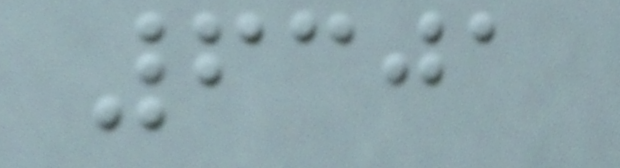6301
